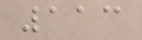113
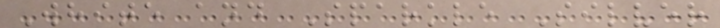White and Sparkle Silver
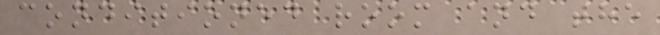conditioned room and the
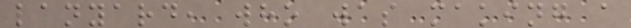lanyard, who was making a
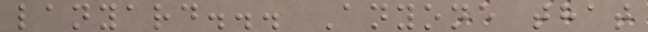lanyard... Anyone that
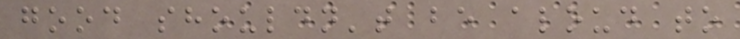good shouldn't be aloud to
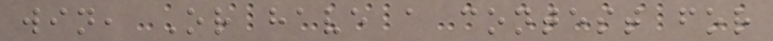win, Or have a contest for
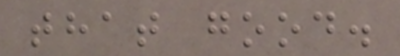that good.
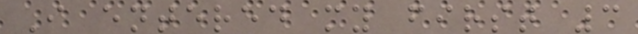I entered my first 3
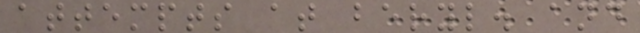attempts at beryl. and
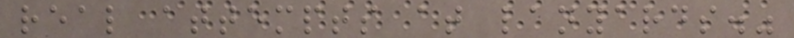real attempts at lanyards."
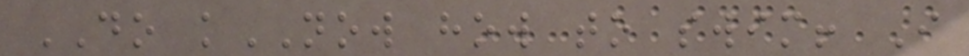DO kNOW how to swim! I
